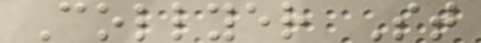Collyer St
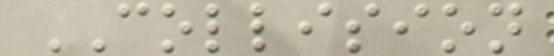COLLISION
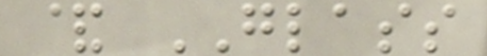& GLASS
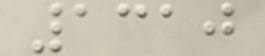1310
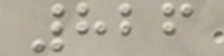826
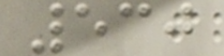530
